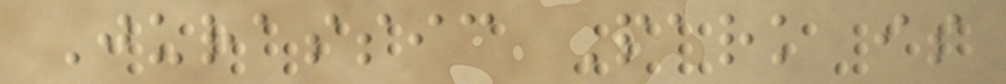Jurassic Park is
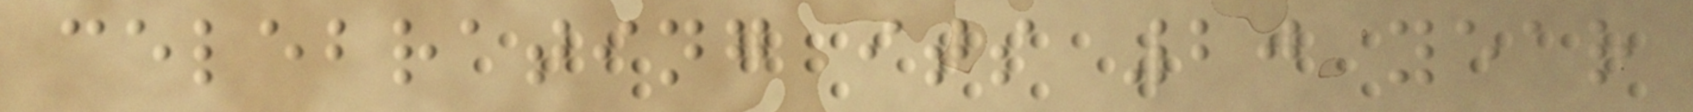celebrating its 20 year
